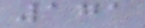171
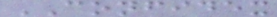CONFIDEX
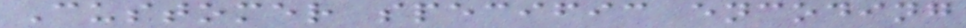Customer specific encoding
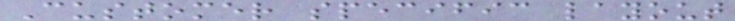Customer specific layout
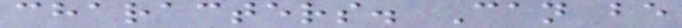characters. Can be
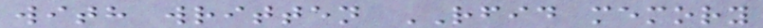with written RFID memory
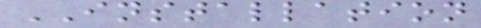INSTALLATION
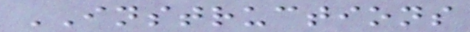INSTRUCTIONS
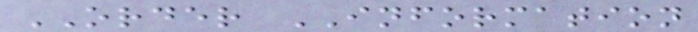ORDER INFORMATION
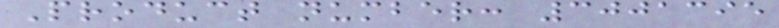Product number: 3001395
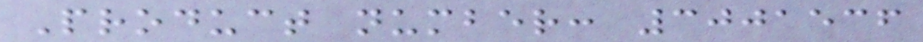Product number: 3001536
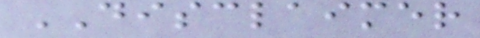DISCLAIMER
